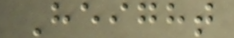Height
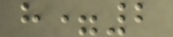h=2
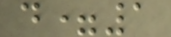d=1
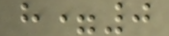h=0
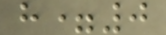h=0
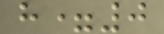h=0
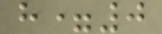h=0
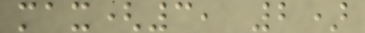max(3, 2)
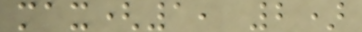max(1, 2)
